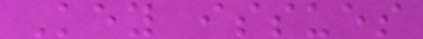Key issues
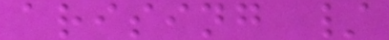arising /
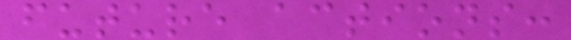future actions:
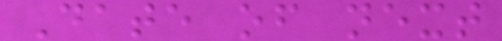Date of next
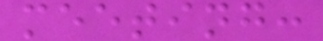meeting:
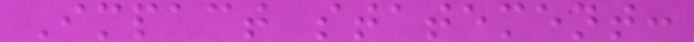Impact statement:
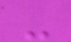-
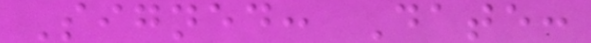Signed: Date:
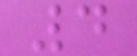4
